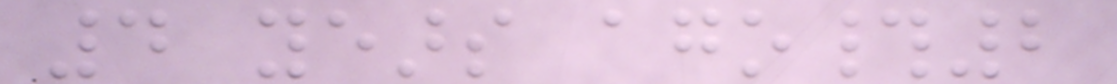4 years ago#2
